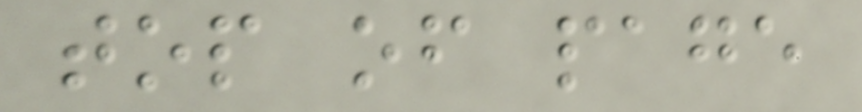top of page
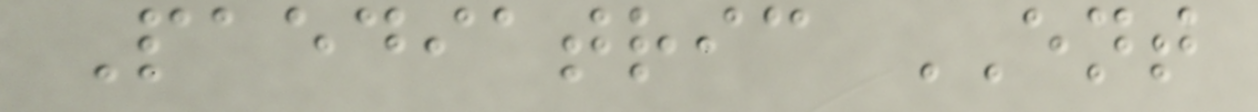Paediatric ENT
